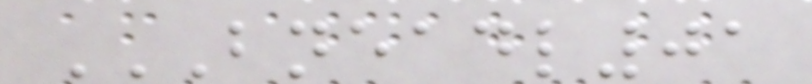BNEADL01
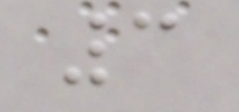3
